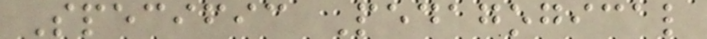Specific Pedagogical
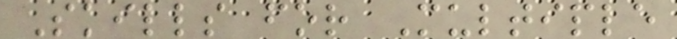Skills for Multiple
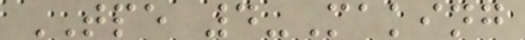TPE 4-Making
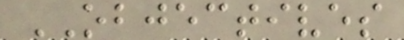OBJECTIVES
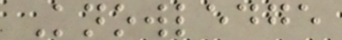Knowledge
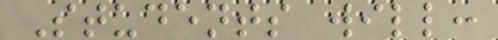Students will:
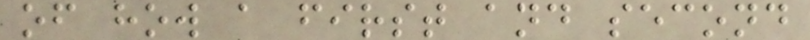of how a first and second
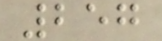257
